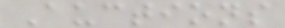Auctions
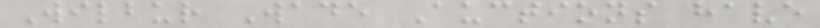Wilbur Wade Auctions have
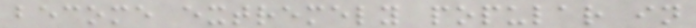become extremely popular in
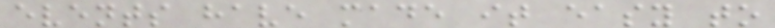events have made it easy to
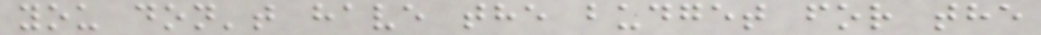you don't have the budget for the
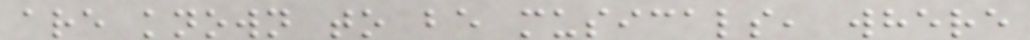are known to be musicals, where
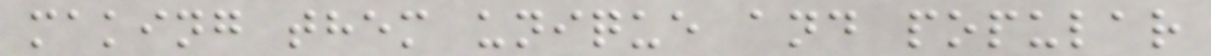making them unique and popular
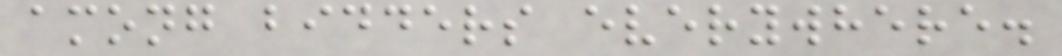among bidders everywhere.
